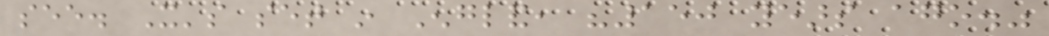see. It's set in England, "150 years ago."
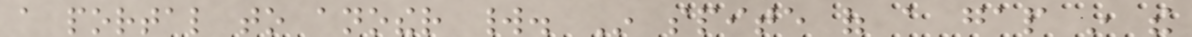a portal to another world. In spite of a gap in the
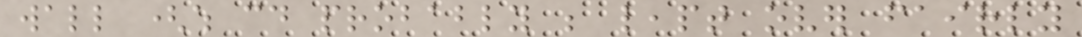wall (which could probably be leapt over fairly
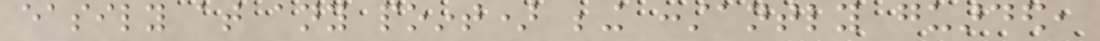easily at any point) being constantly guarded,
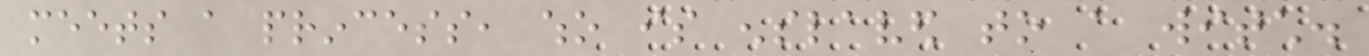meets a princess, who is enslaved to a witch.
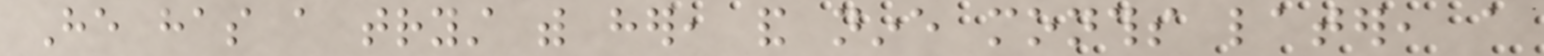He has a tryst with her, and nine months later, a
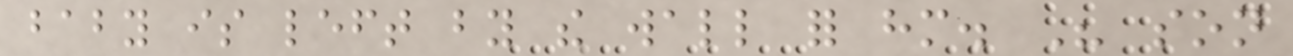baby is left by the wall for him. His son
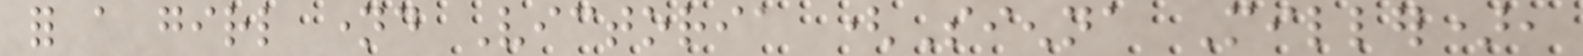for a girl named Victoria (Sienna Miller),
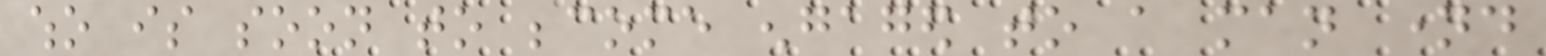who is soon to become engaged to a man named
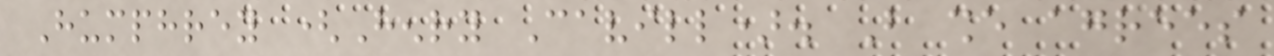Humphrey (Henry Cavill). But she agrees
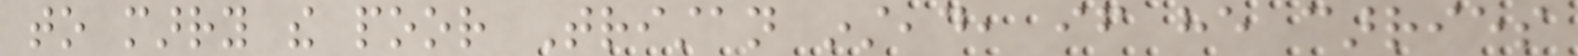to marry the poor Tristan instead, if he carries
